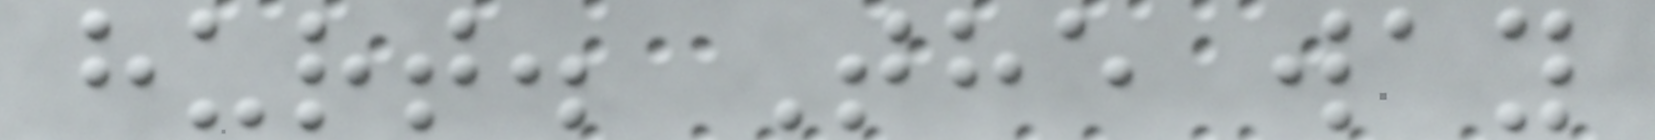hurt. The way
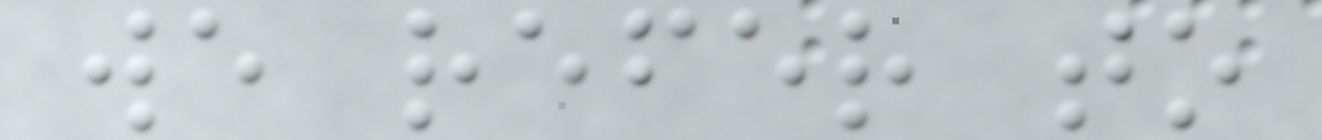we refer to
